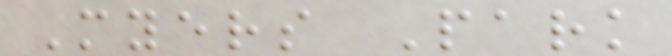Myers Park
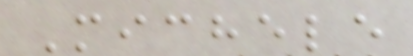Michele
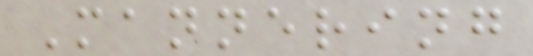Mannering
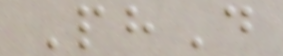PhD
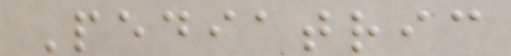Pediatric
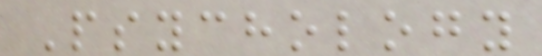Psychology
